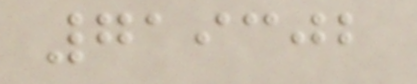719302
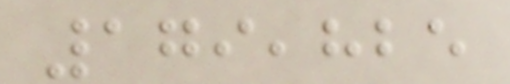179,825
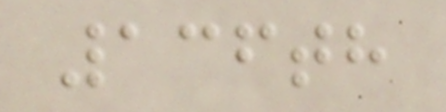136th
